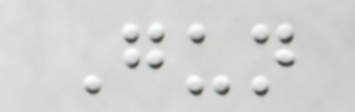Gun
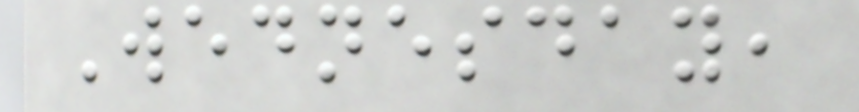Wednesday,
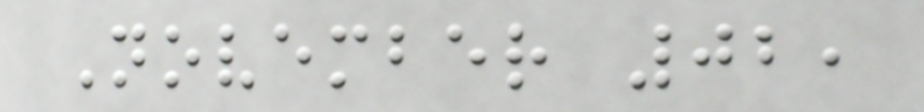November 02,
